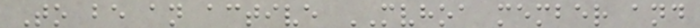To be an active MVHOA member and
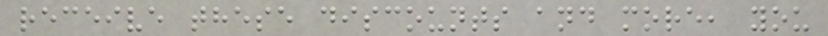receive these discounts and more, you
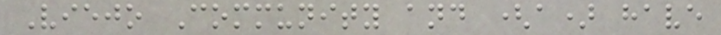Viejo Community and (a) have
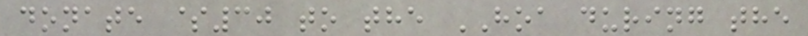donate $30 to the HOA during the
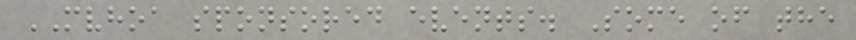MVHOA sponsored events. Some of the
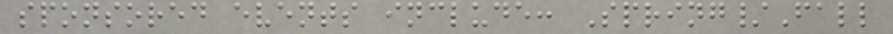sponsored events include: Spring/Fall
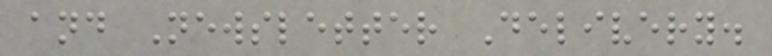and Newsletter Delivery.
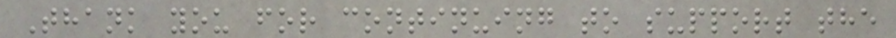Thank you for continuing to support the
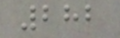282
